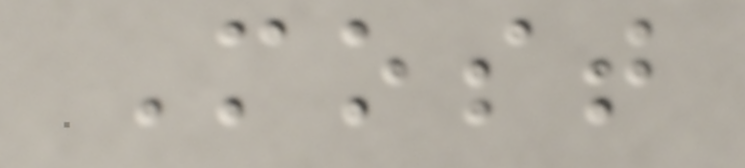Most
